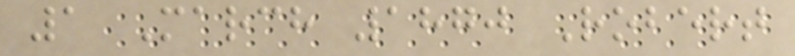1 March 1870 Robert
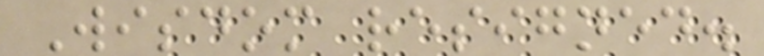Wisdom resigned.
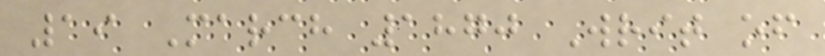19 March 1870 Writ of
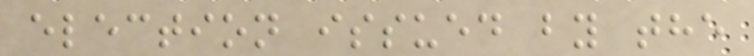election issued by the
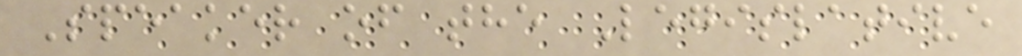Speaker of the Legislative
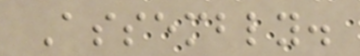Assembly.
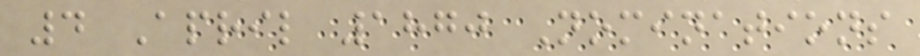4 April 1870 Nominations
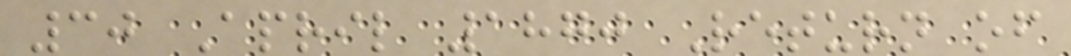30 April 1870 Return of
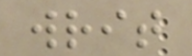writ
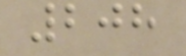208
